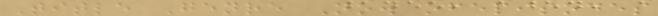Title Genre No. ofepisodes
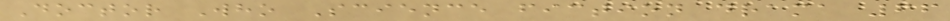Doctor Who Science fiction drama 66
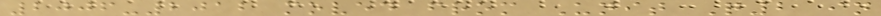2006-2012 moved from Unit Q2 in
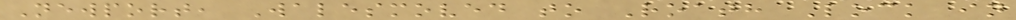Newport, Walesmoved to Roath Lock in
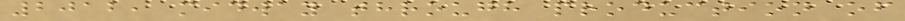2012, midway through production of
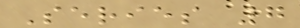Series 7
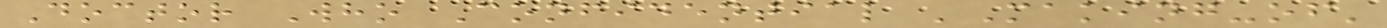Doctor Who Confidential 'Making-of'
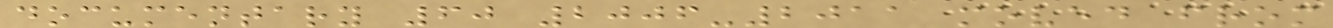documentary 60 2006-2011 moved from
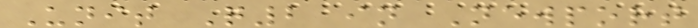Unit Q2 in Newport
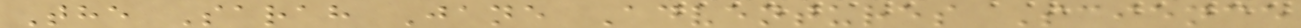The Sarah Jane Adventures Science
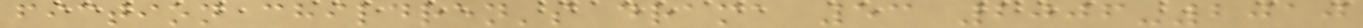fiction children's drama 53 2006-2010
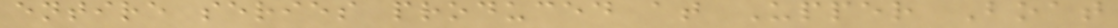entire series produced at Upper Boat
